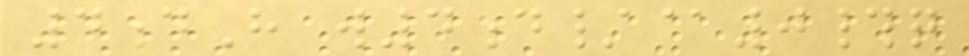4dH w4d/@0#q
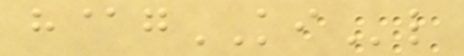h@gKIl
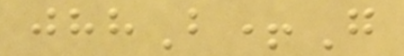jhhB+G
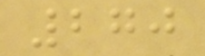270
